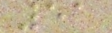51
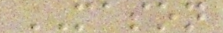MASON
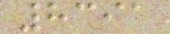8391
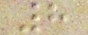8
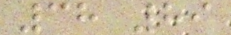38 89
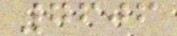7606
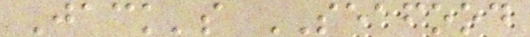Jack's SEAFOOD
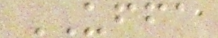UFFA
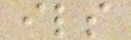ils
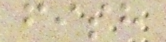fish
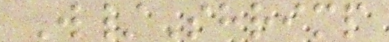W/Shrimp
